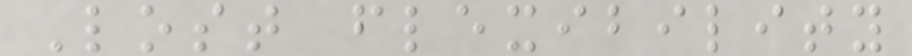Lost flexibility
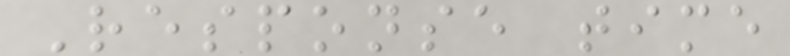Response time
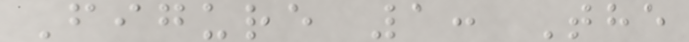Figure 1: The
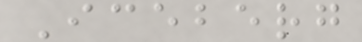Iceberg
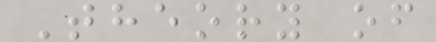Theory of
